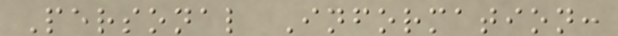Personal Information:
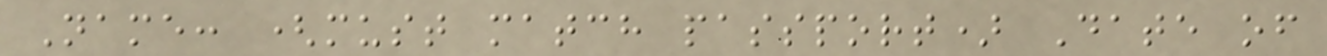Name: (must match passport) Date of
